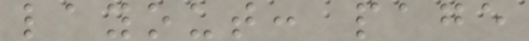layout: page
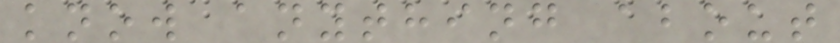know anything about
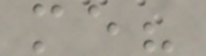me?
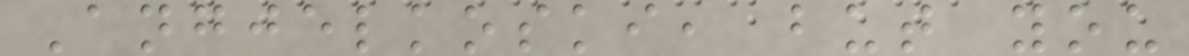Angjelkoski, but you
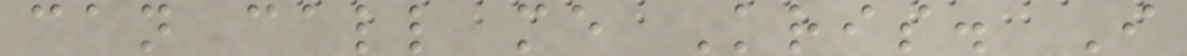can call me Kris. I
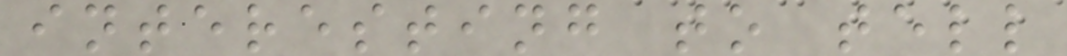interesting to tell
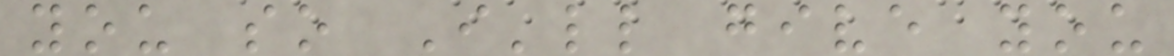you so I'll give you
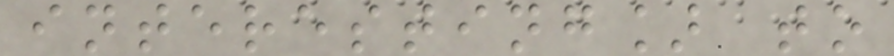interesting] to
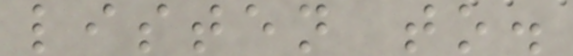listen to.
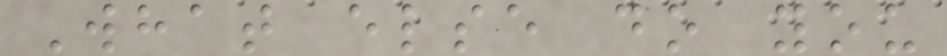What else do you
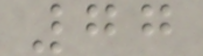77
